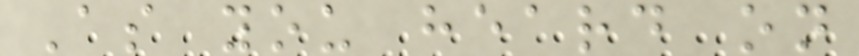As you heard on
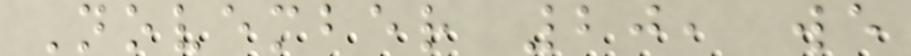November 20, we
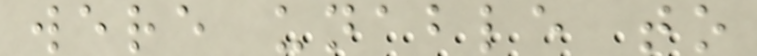were unable to
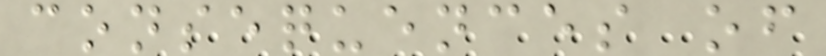consequences of
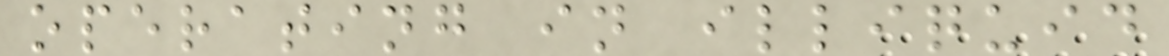operating in illiquid
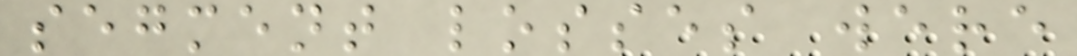segment losses were
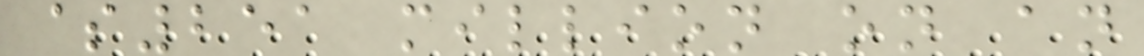$251 million on an
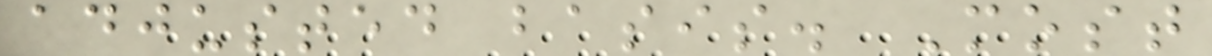adjusted basis. Most
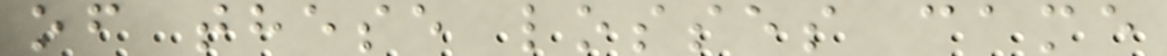of these losses came
